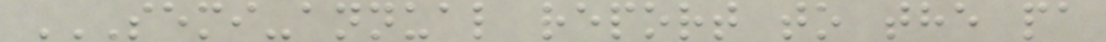SEMI-ANNUAL REPORT TO THE PA
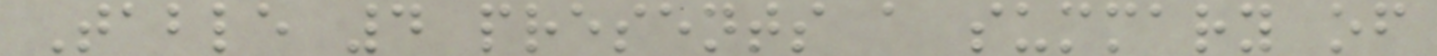Table 4 presents a summary of
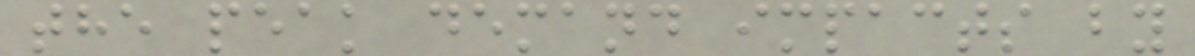the peak demand impacts by
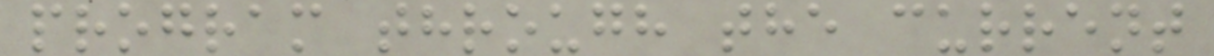program through the current
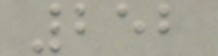252
